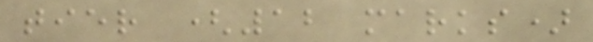tier (12 marks)
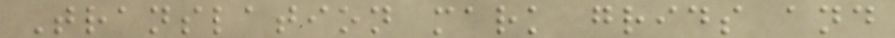Translation mark grids and
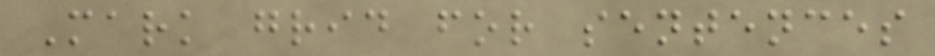Mark grid for sentences
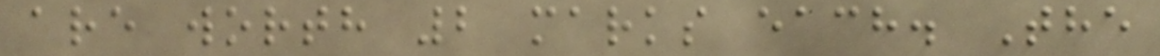are worth 2 marks each. The
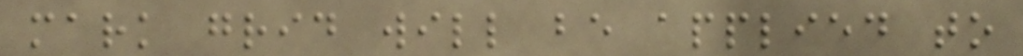mark grid will be applied to
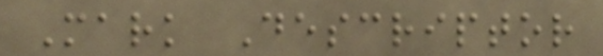Mark Descriptor
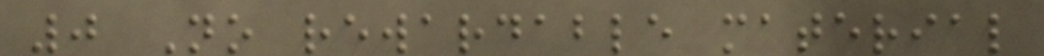0 No rewardable material
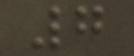7
